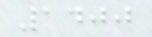1400
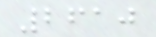2610
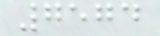7574
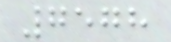7578
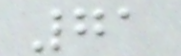71
